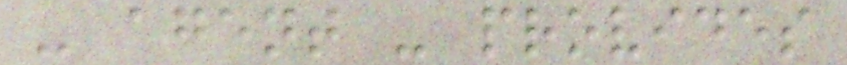- agent - provides
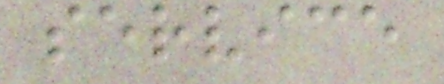service
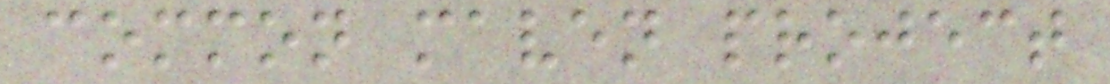common maven project
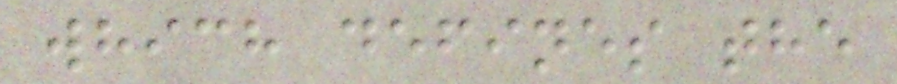which defines the
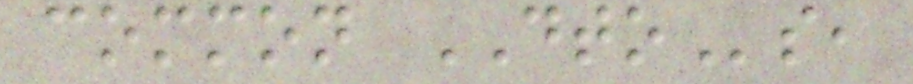common DTOs,
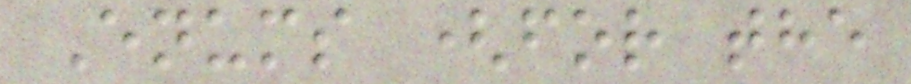Enums (for the
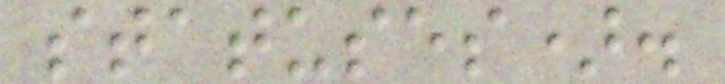statuses).
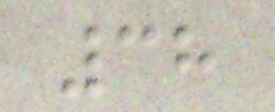38
